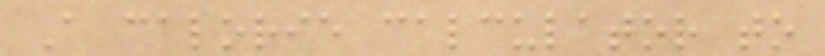A calorie calculator to
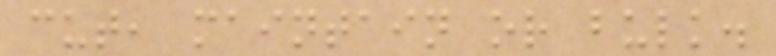cut, maintain or bulk.
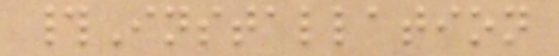#Installation
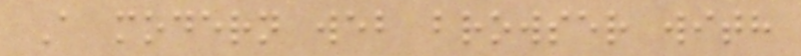A modern web browser with
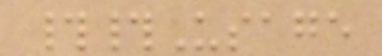##Usage
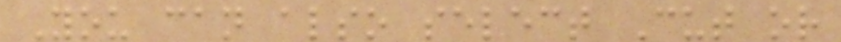You can also select Cut or
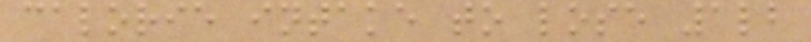calorie intake to lose 1lb
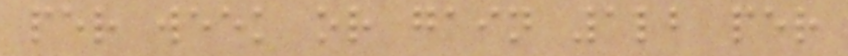per week or gain 1lb per
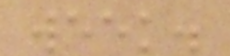week.
